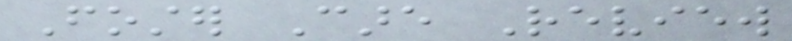Foster Care Review
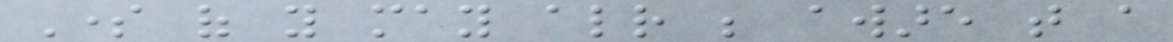Some of you may already be aware that a
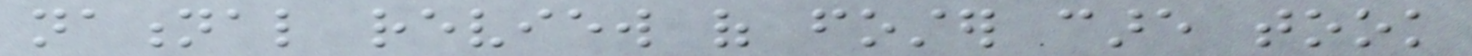national review of foster care took
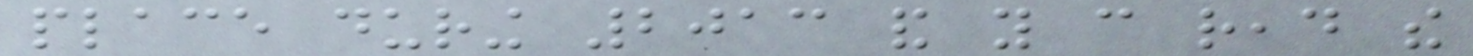place during 2013 and you can read the
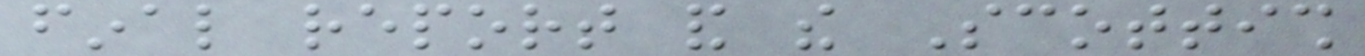final report and the Scottish
